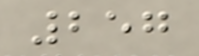257
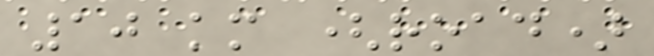10 km (road)
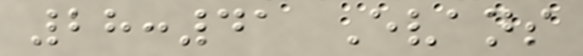28:41 Evans
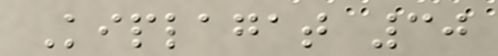Kiplagat 30
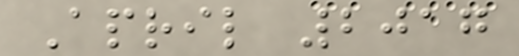April 2017
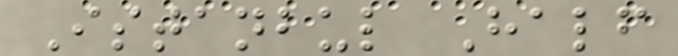Istanbul Half
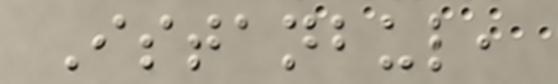Istanbul,
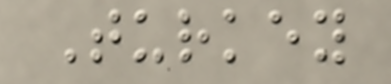Turkey
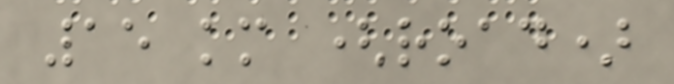15 km (road)
